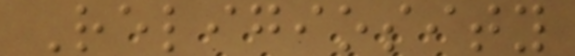Religiosity
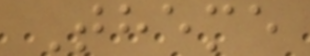Theme
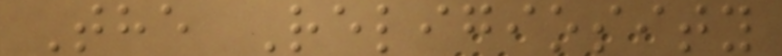The Religiosity
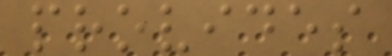provides
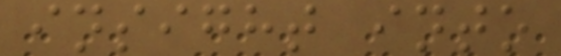insight into
